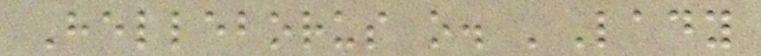Helleborus o. 'Lady
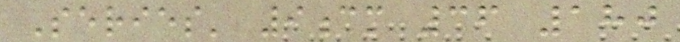Series' 9cm 36 180
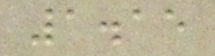1.15
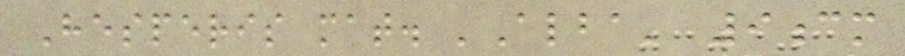Hesperis mat. 'Alba' 9cm
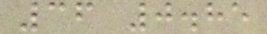36 0.85
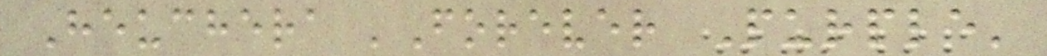Heuchera 'Forever Purple'
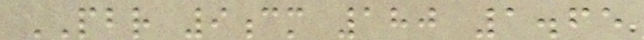PBR 9cm 180 1.65
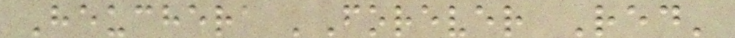Heuchera 'Forever Red'
